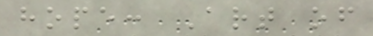hope: Art of
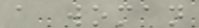a woman
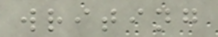writing
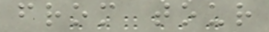from tour
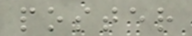poster
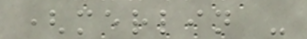(merlin -
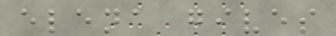elena gives
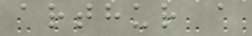arthur a
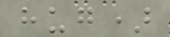hug)
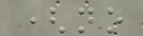(no
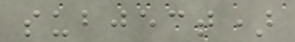subject)
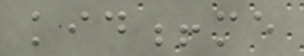kid!me
